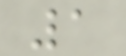1
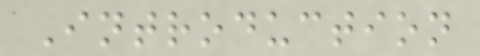Introduction
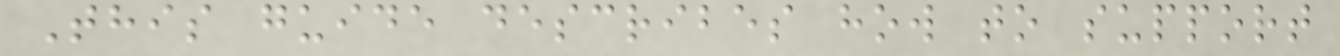This guide describes how to support
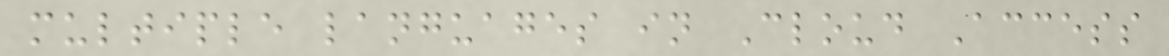multiple languages in Cloud Access
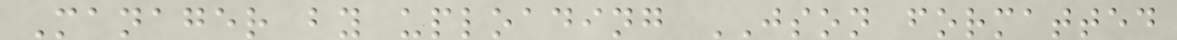Manager by uploading JSON formatted
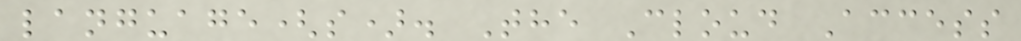language(s). The Cloud Access
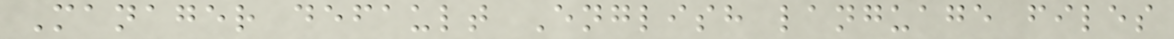Manager default English language files
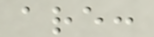are:
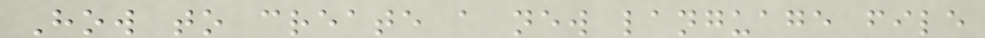How to create a new language file
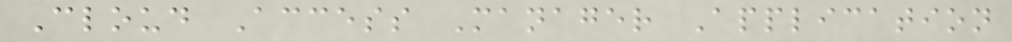Cloud Access Manager Application
